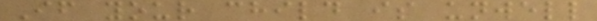If your child is unwell
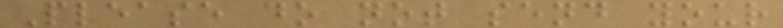Please do not send your
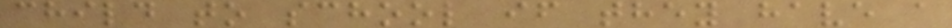child to school if they have a
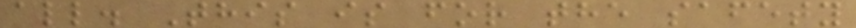all. This is for the safety
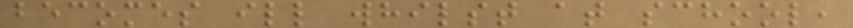becomes ill whilst at school,
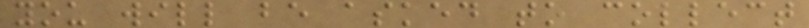you will be asked to collect
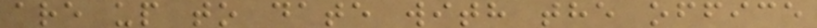are up to date with the office
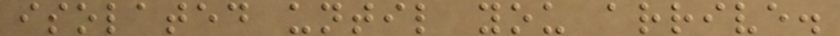isolated until you arrive.
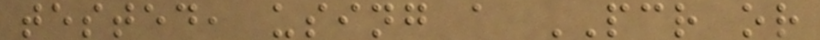tested, using a PCR or
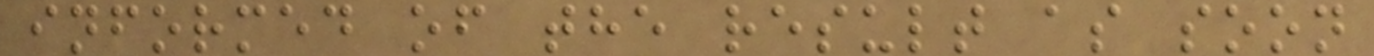informed of the result as soon
